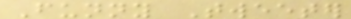Funny Tweeter
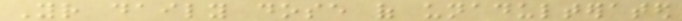Your daily dose of unadulterated
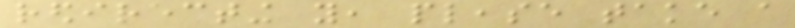redirecting you, please take a
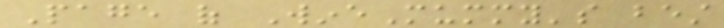Page of WineMummy's best
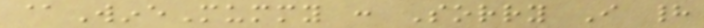@WineMummy : Sorry I had
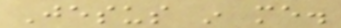Jesus in me.
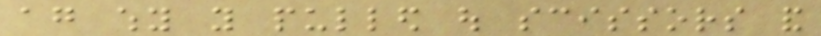again why you pulled out scissors and
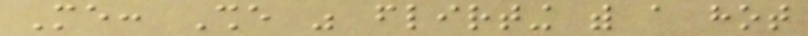Me: She was flirting with a hot
